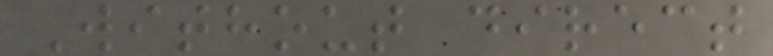Without direct
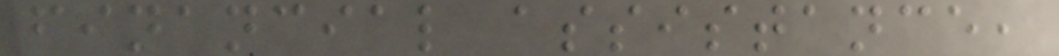financial assistance,
